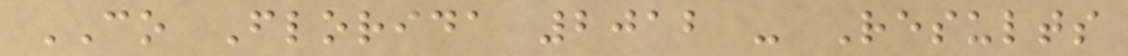CO Florida 2012 - Results
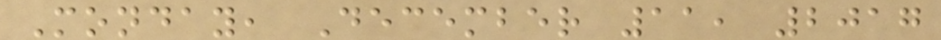Monday, December 11, 2017
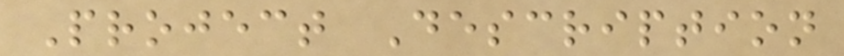Project Description
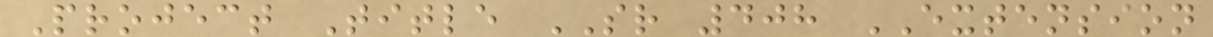Project Title SR 408 EXTENSION
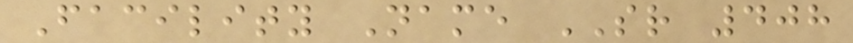Facility Name SR 408
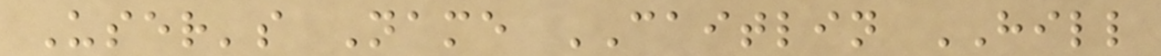User's Name CAITLIN HILL
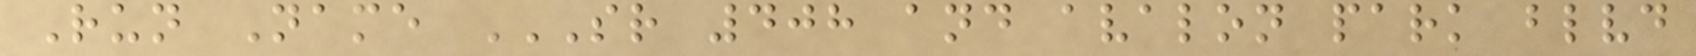Run Name SR 408 AND AVALON PARK BLVD
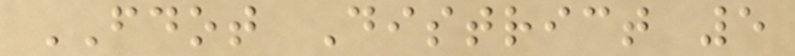FDOT District 5
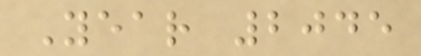Year 2045
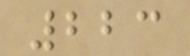223
